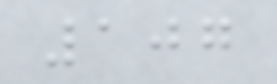107
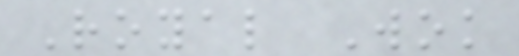Royal Wok
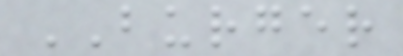BURGER
